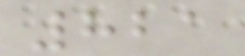821
